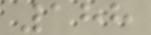188
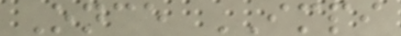Once IMPI
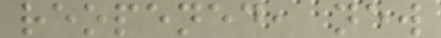reopened, new
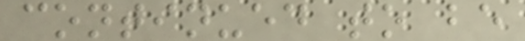continued to be
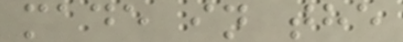made in the
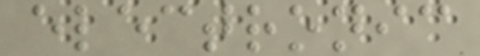electronic
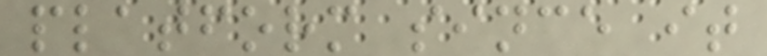platform since it
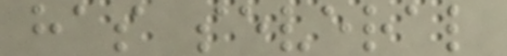has several
